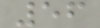56
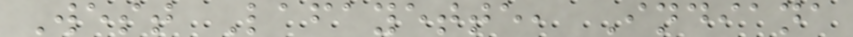West Lafayette, Indiana
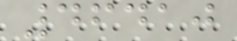46410
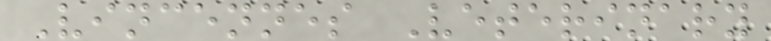Vincennes Veterinary
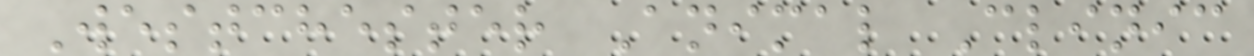Westchester Animal Clinic
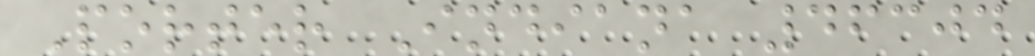Porter Indiana 46304
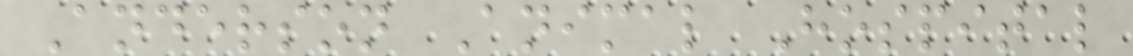Anderson Animal Hospital
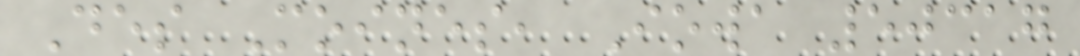Des Moines, Iowa 50317
